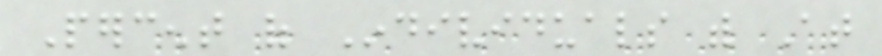Percent of Individuals with At
